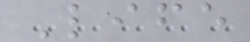Life
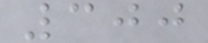300
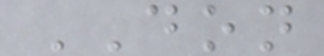DON
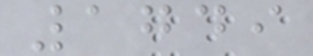1749
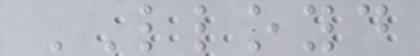LLOYD
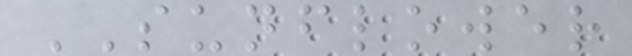SUNFLOWER
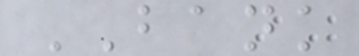BANK
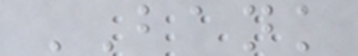BANK
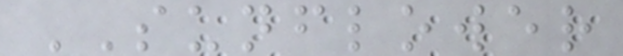SUNFLOWER
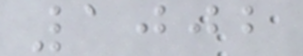1002
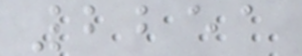2251
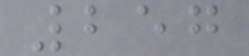257
